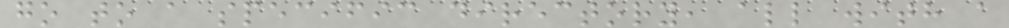go to a specific directory, all with a
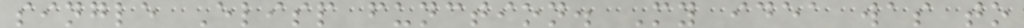single Elisp function. My idea was to
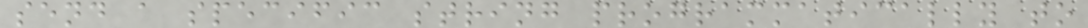send a specific string programmatically to
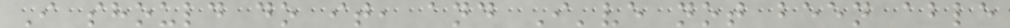I should do it, and I've not been able
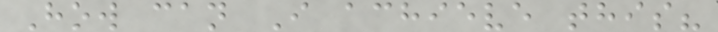How can I achieve this?
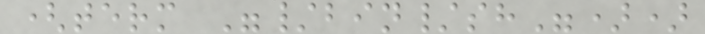(term "/bin/sh"))
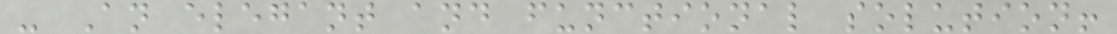- An elegant and functional solution!
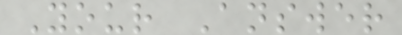Your Answer
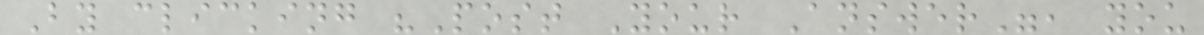By clicking "Post Your Answer", you
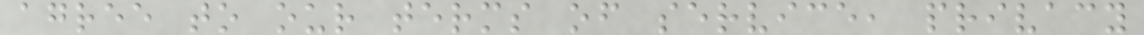agree to our terms of service, privacy
